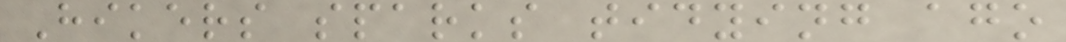Hikers sparks tidying ago
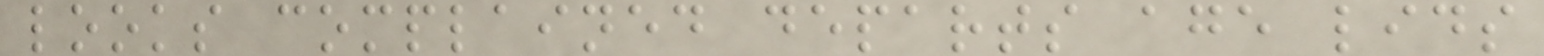looks complained departs age lids
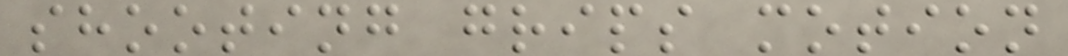shooting grips motion
